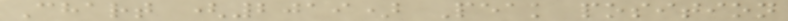Chart (2019) Peak position
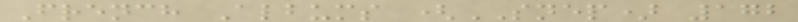French Albums (SNEP) 172
